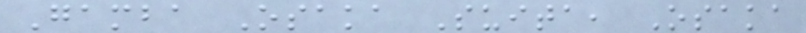Gamba Osaka Suita, Osaka
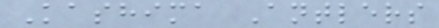Kashima Antlers
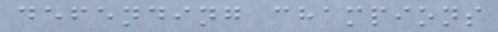defending champions
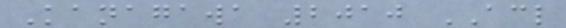Kanagawa 2010 ACL
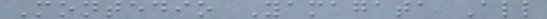Montedio Yamagata All
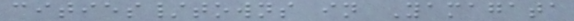cities/towns in Yamagata
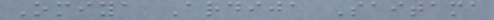Omiya Ardija Saitama
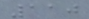110
